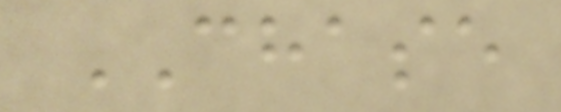CHASE
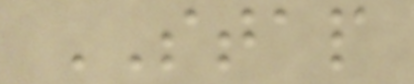STAP
